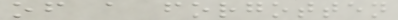of a forgotten
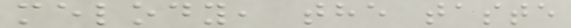melody, the taste
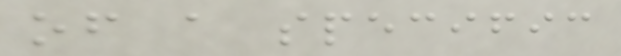of a specific
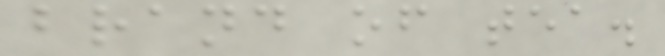brand of tea.
